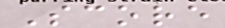Score
